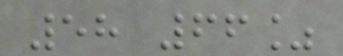58 66%
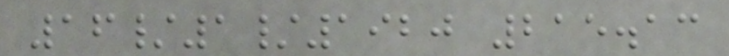16/1/1920 215.13
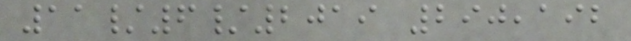11/6/2019 290,192
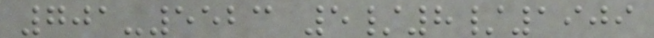701-5523 5/8/1909
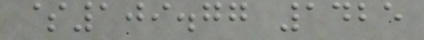$109.77 1425
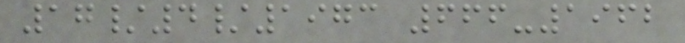17/4/1973 666-1962
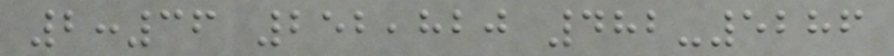2:36 252,820 482-5286
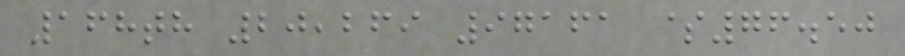168th 20,269 97161 $76.50
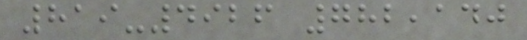819-4926 782,140
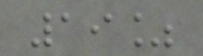19%
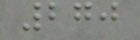270
